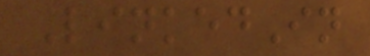LinkedIn
